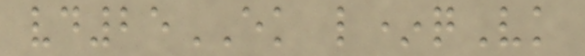vd25EK l*qVk
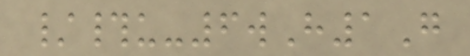/#u-6wH1G
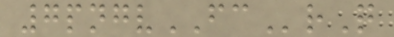7pngvFCrQ
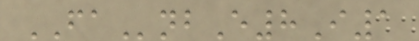FAnbE8I1
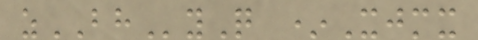zBHyQ *Xjmx
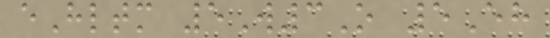eHltm 5W3O 5Eh
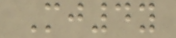Mj4y
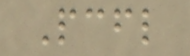Pcfl
